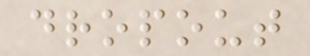dropout
